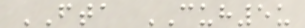FTA CUH5u
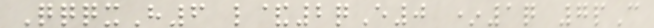QqqxH6 l&2qE0 *1q 7pC
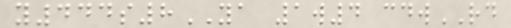y444s8YA 1w4 cdwRD
